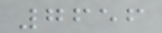7656
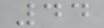44
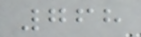768
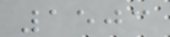1503
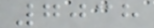7038
